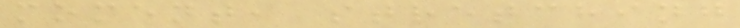moment, stretching
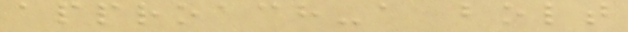approach-a bolt
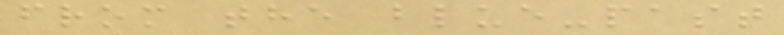from the blue-past
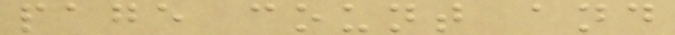page count and
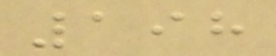198
